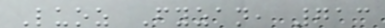Luoz Fyzan, 713
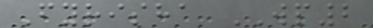Fyrisha WP2
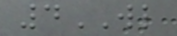4WL
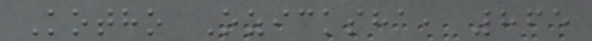Kotho Ozicksha, 865
